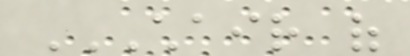CHAIR OF
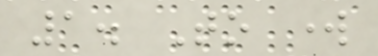1. To work
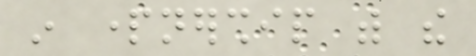in partnership with the
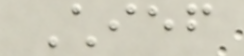Chief
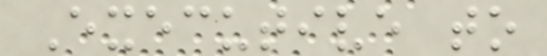Executive to
